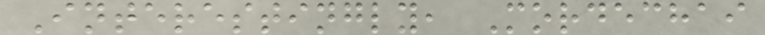Interestingly, Mordechai
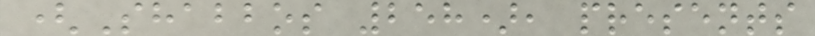(Shabbos 258), presents
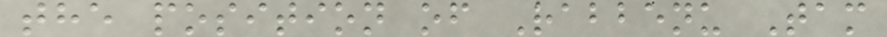the position of Rabbenu Tam
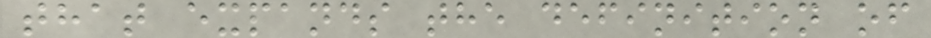that expands the definition of
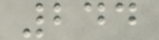244
